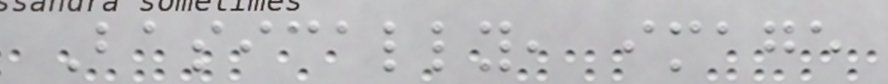Basically, image
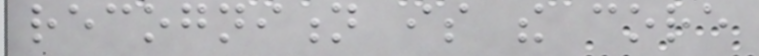recognition is the core
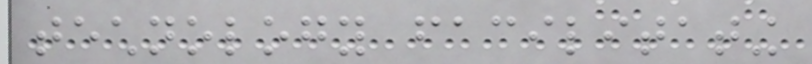technology facilitating
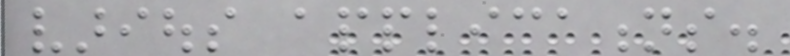various applications.
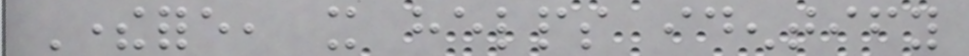Therefore, it helps identify
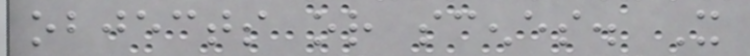objects or scenes. It
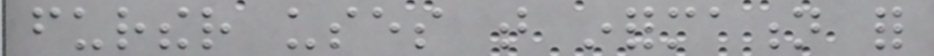further uses that information for
